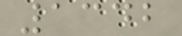1342
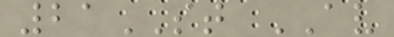21ST AV
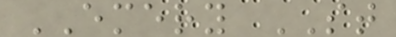EMERY ST
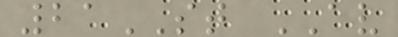21ST AV
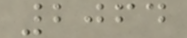2064
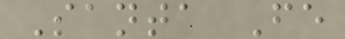Santa Fe
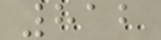812
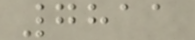7811
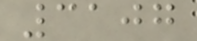3107
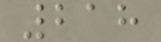218
